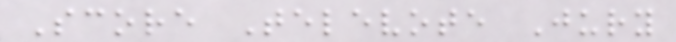Score Televote Jury
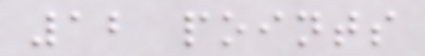12 points
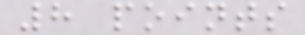8 points
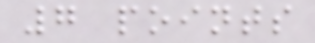7 points
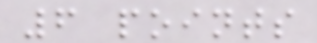6 points
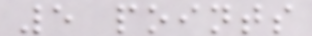5 points
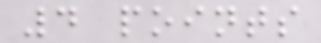4 points
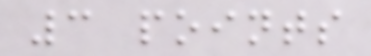3 points
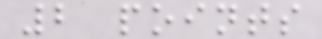2 points
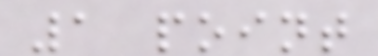1 point
